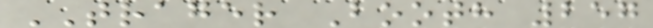TRAGER Booth 257
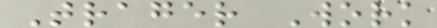Trager Work
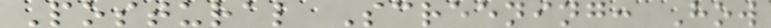Postural Screening: How
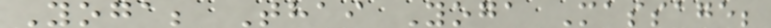Yoga; Thai Yoga Massage;
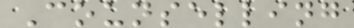Counselling
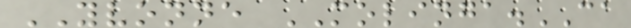YVONNE MOLINGA.CA
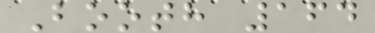Booth 164
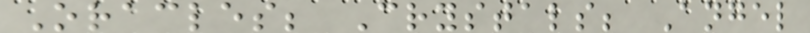Oracles; Crystals; Angel
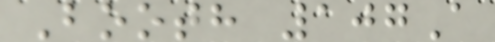Booth 107A
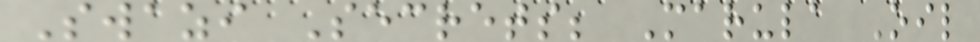Swazi Secrets; Marula Oil
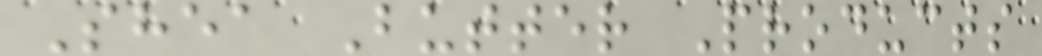Shea Butter Products
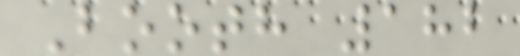Booth 182
